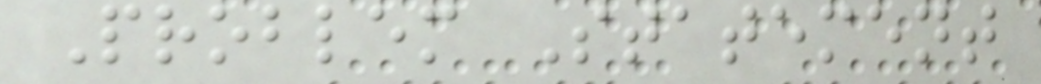Problem Statement
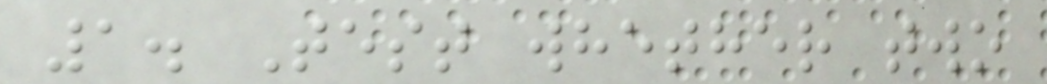1. Test whether two
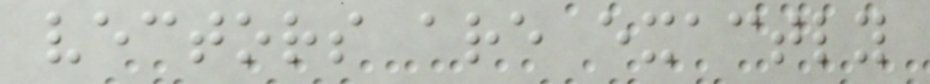vectors are exactly
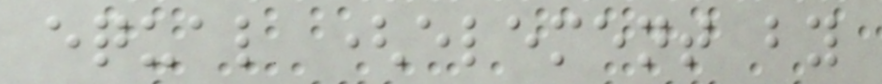equal (element by
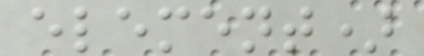element)
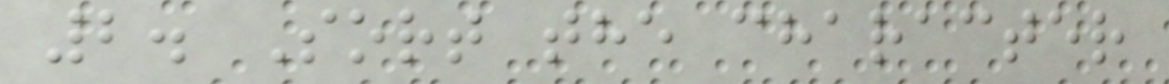2. Sort the character
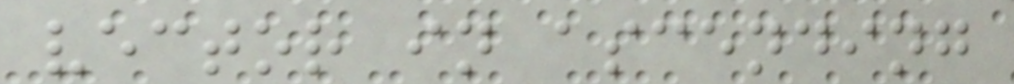vector in ascending
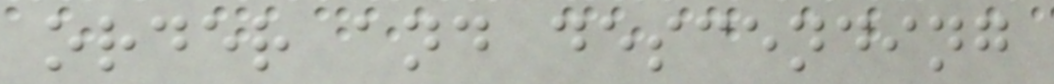order and descending
